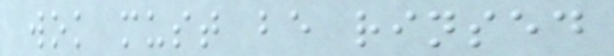wok must be rinsed
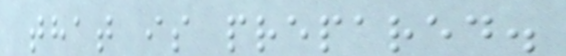that is prepared.
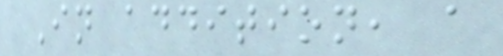In addition, a
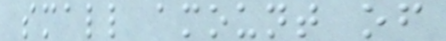small amount of
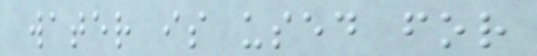water is used for
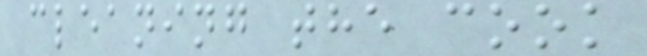cleaning the cook
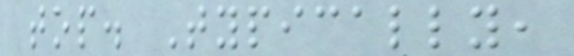top. Typically,
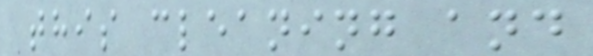this cleaning and
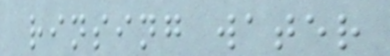rinsing water
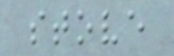stove
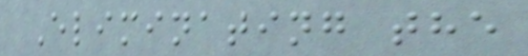Eliminating the
